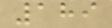189
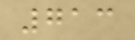713
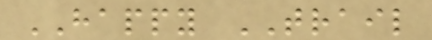HAPPY TRAIL
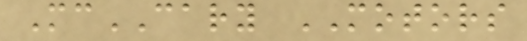McCARY MOTORS
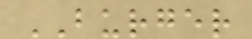BURGER
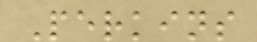Perkins
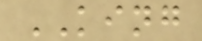KING
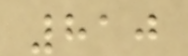810
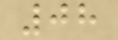08
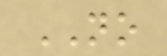NO
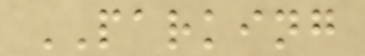PARKING
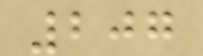207
